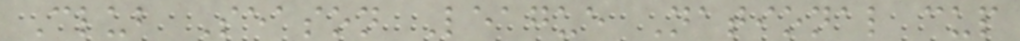Club Season League National cup
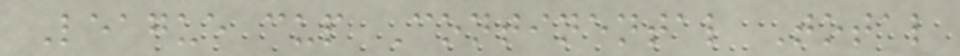League cup Continental Total
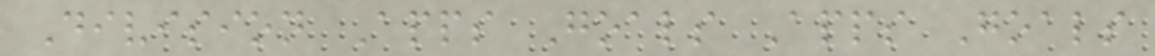Division Apps Goals Apps Goals
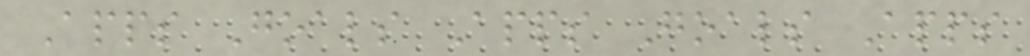Apps Goals Apps Goals Apps
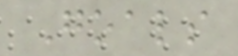Goals
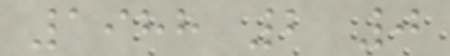1988 2 0
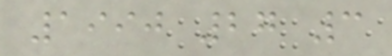1990 27 3
